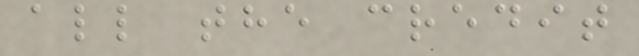all the credit
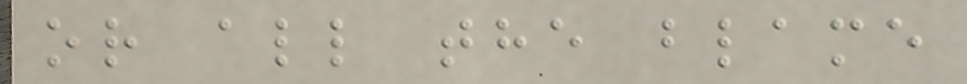or all the blame
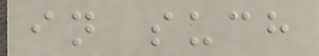in such
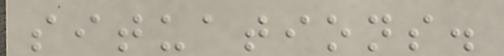situations.
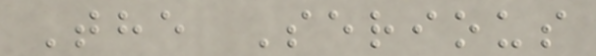The Serious
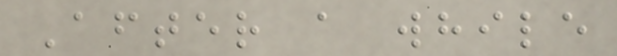After a while
